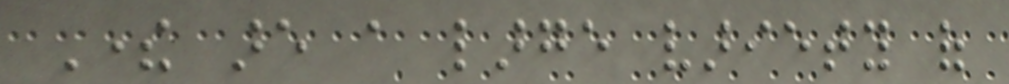There are a large variety of
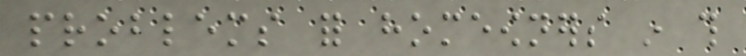problems for homeowners in this
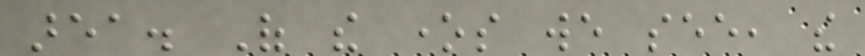area. Of the ones we see, the
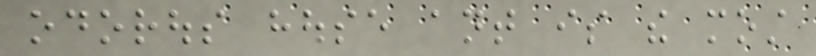odorous house ant is the most
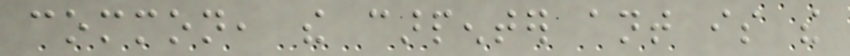common, the carpenter ant is the
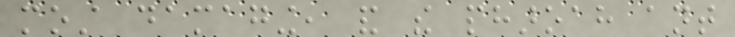most damaging, and the pharoah ant
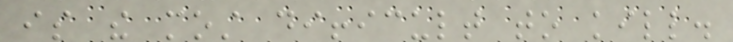is the most difficult to kill.
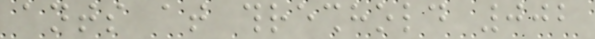ants at threshhold 002
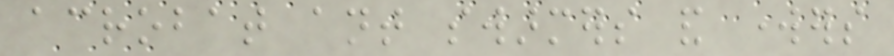acrobat ant swarmers and workers
